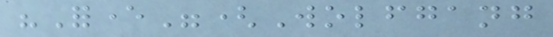"Forever"(Wolfgang
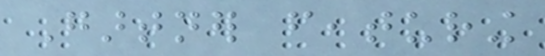Gartner featuring
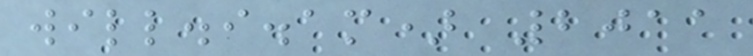will.i.am) 2011
